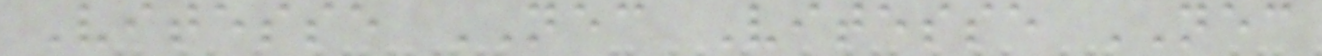Vitesse NEC Vitesse NEC
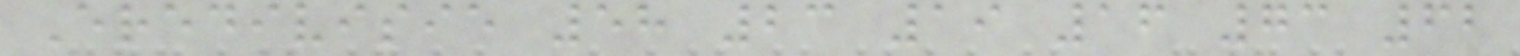Eredivisie 58 23 19 16 73 62
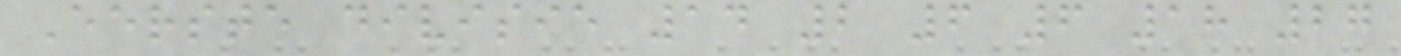Eerste divisie 14 2 6 6 18 27
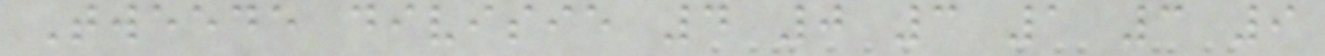Tweede divisie 4 0 3 1 3 9
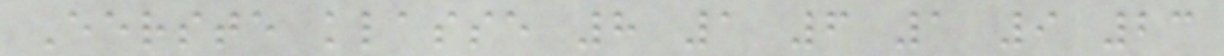Eerste klasse 8 1 6 1 9 23
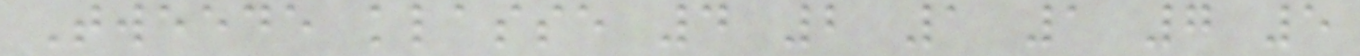Tweede klasse 4 2 1 1 7 5
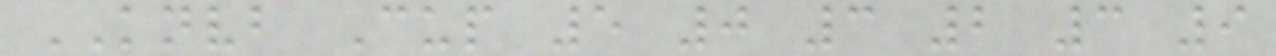KNVB Cup 5 0 3 2 3 9
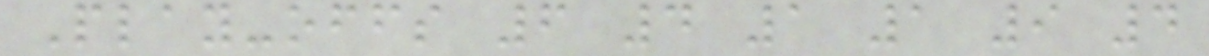Play-offs 6 4 1 1 9 4
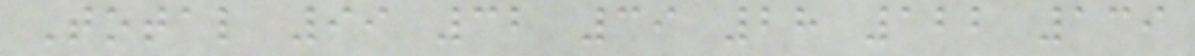Total 99 32 39 28 122 139
